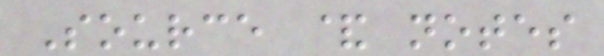Source & notes
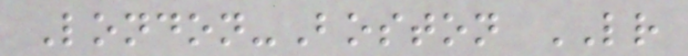London-Boston LR
